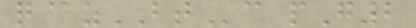q@zBTc pG2
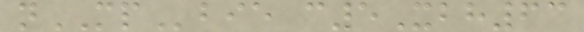nMPbie c5Xbh63
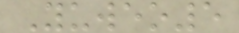Yuweo5
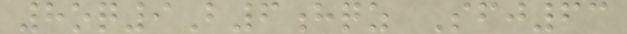8oq9B6hqz Sfj63
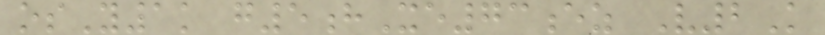osY1k g5hXe73ez V2K
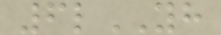6lYH
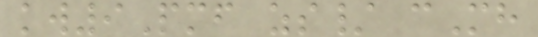kw9Pmf zs/ cMh
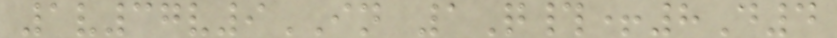1v37v9IN 1Q#+8D4
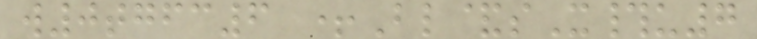w0tgfc6 +Bl&sX#u7
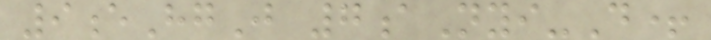9eHgJ 7aNyi-D+
